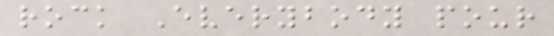rock Everybody pour
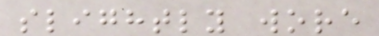slightly wore
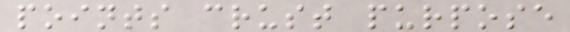points crust purpose
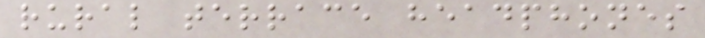rural terrace headphones
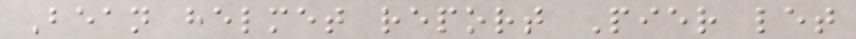Bean helmet report Pier let
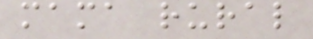mama rural
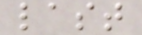last
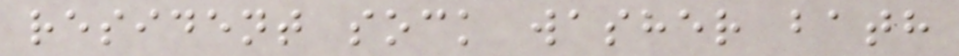resident sock washer bath
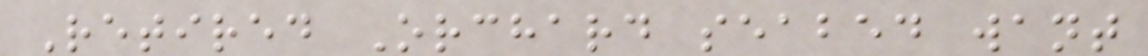Retired Orchard seabed want
